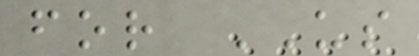for US
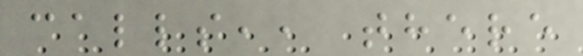calls,, there
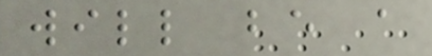will be a
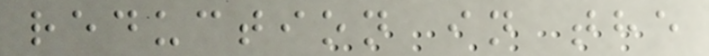reduction in the
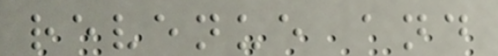revenue and
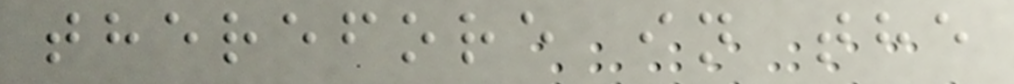therefore in the
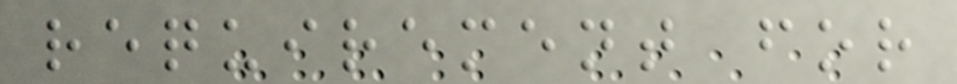requirement for
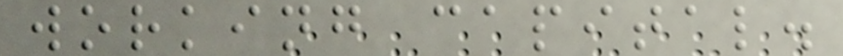working capital.
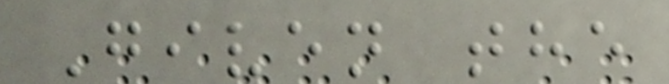Given the
